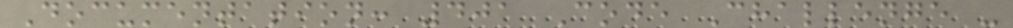Documentation: 401 Code Challenge -
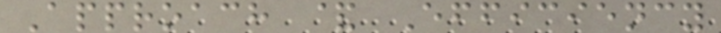Approach & Efficiency
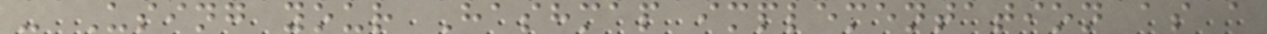- Using your Hashmap implementation as a
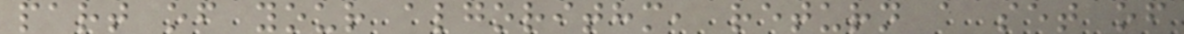part of your algorithm, return a set of
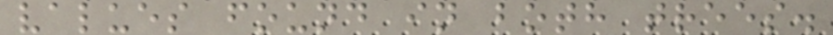values found in both trees.
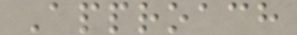Approach
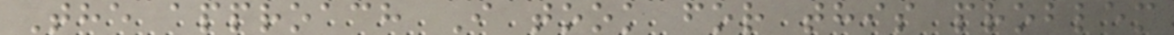The approach I took for this problem
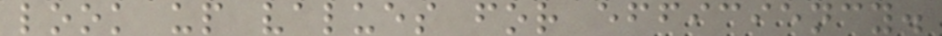look up values for efficiency.
